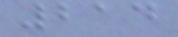214
